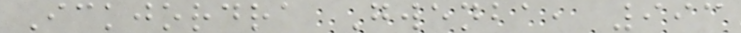Ickjordra Gwenba, 993
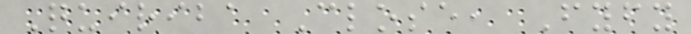Quiriba Close, Fyfy
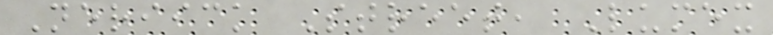Neriick Street, Lumex
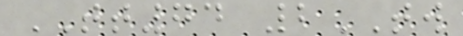TT74 2TW
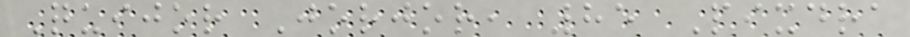Quijor Jorjor, 85 Pixdra
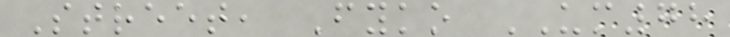Street, Fyko UM78
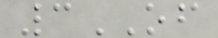3OF
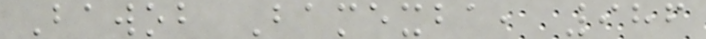Bawob Bamexba, 986
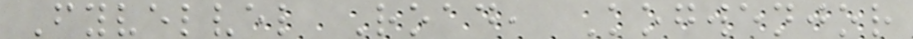Fyvelvel Road, Kogwenjor
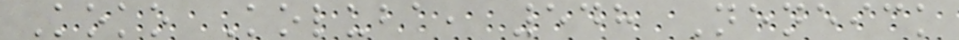Koko Koluba, 548 Neneick
